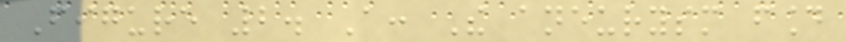Figure 2. A: The aneurysm found
